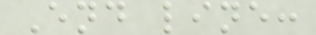End line:
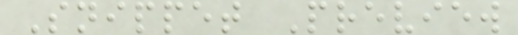Snippet Preview
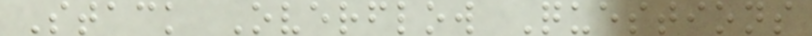Stack Overflow Questions
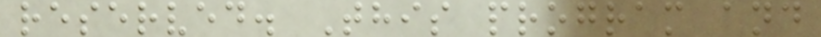reserved. This program and
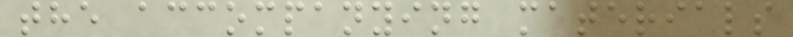the accompanying materials
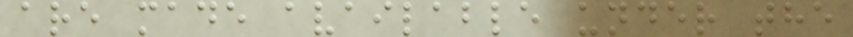are made available under the
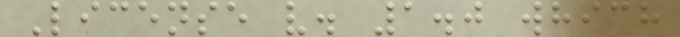License v. 1.0 which
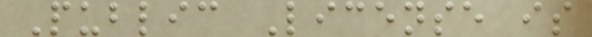Public License is
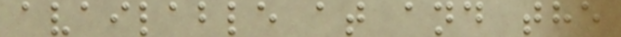available at and the
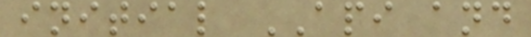initial API and
